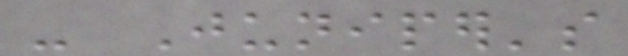- Juniper's
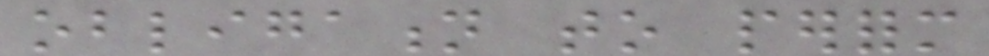obligation to perform
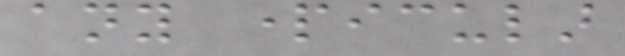any particular
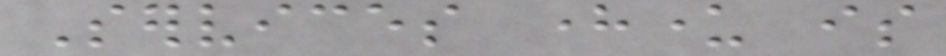Services hereunder is
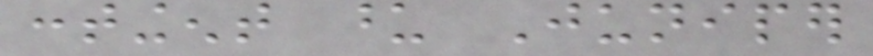contingent upon Juniper
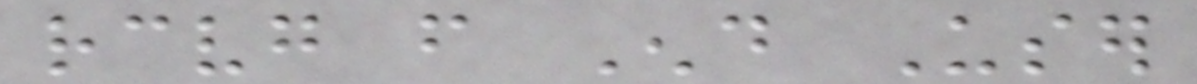receiving from End User
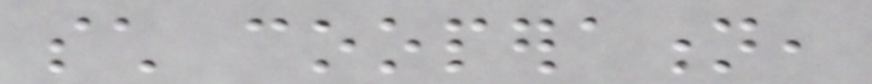such cooperation,
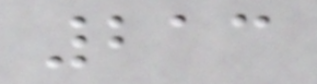213
